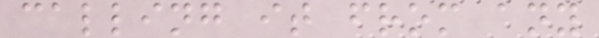calling it from any
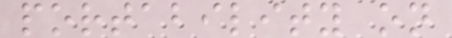portability on
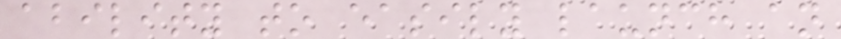ability to easily launch an
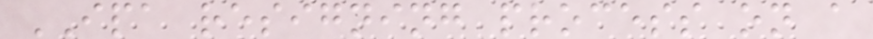IPA resigning process on a
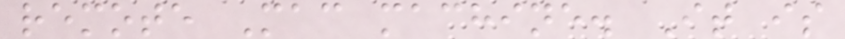remote Mac machine. It is
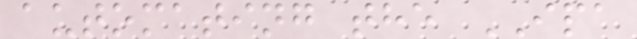automating the IPA
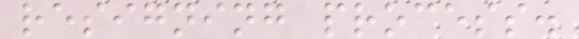resigning process.
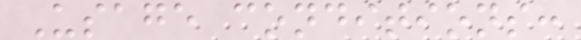Usage conditions:
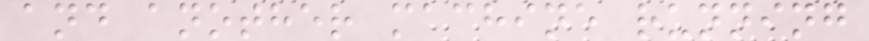and another machine running
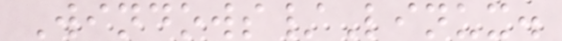Windows/Linux.
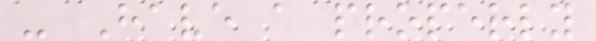- Have a properly
